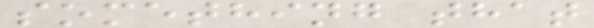something that
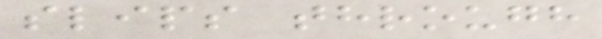slips through
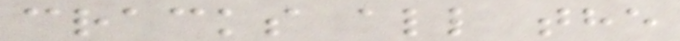cracks all the
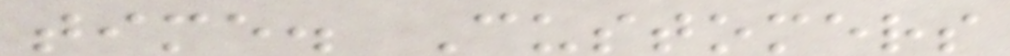time. Customers
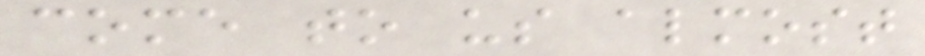come to us almost
